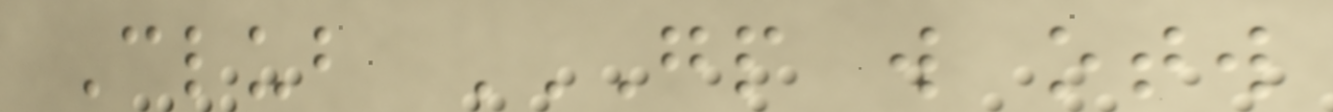Club GP W OTW
